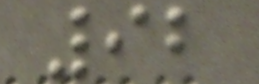92
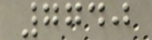7740
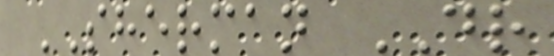SHERMAN DR
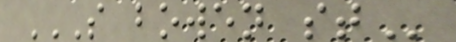S BOWEN ST
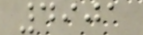4901
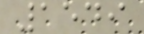1549
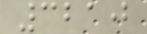3210
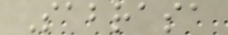Sabrasa
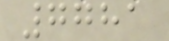7781
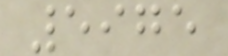5975
